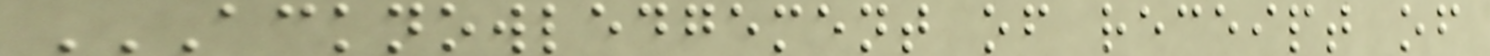ACKNOWLEDGEMENT OF RECEIPT OF
